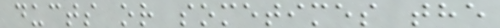ducts or sometimes the
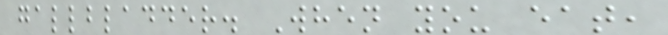gallbladder. When you eat,
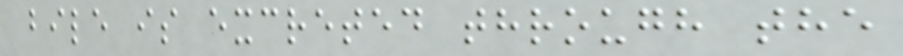bile is excreted through the
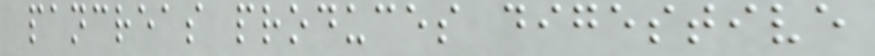pancreas produces digestive
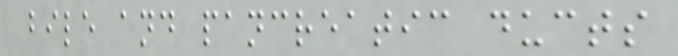bile and pancreatic ducts
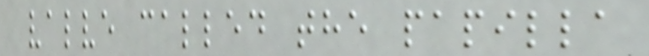valve called the papilla
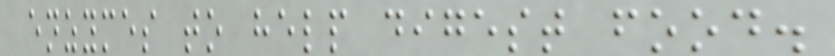enzymes to help digest food.
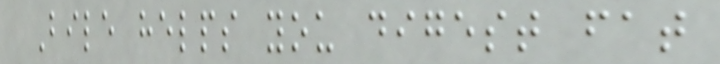Bile helps you digest fat
